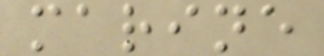marine
